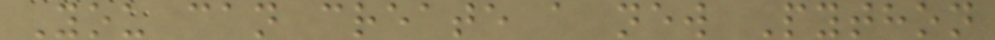You can create a new Python
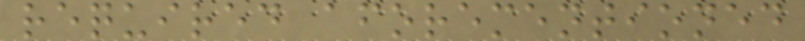required aforementioned
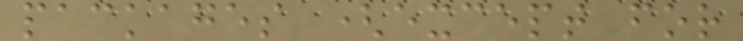packages (except for
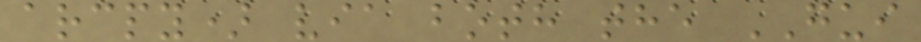arcpy) via both the GUI
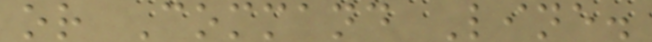or Command Line.
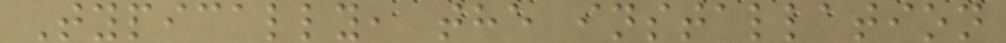Typically, the installation
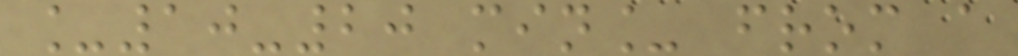_10-20 min_ from a
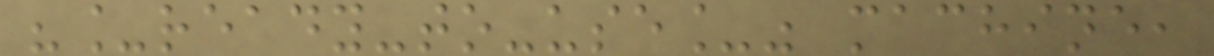"_ready-to-use_" machine,
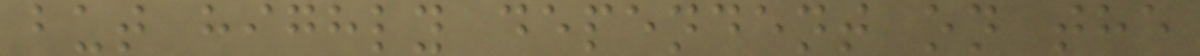but highly dependent on the
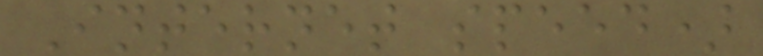Internet speed)
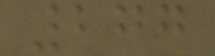277
